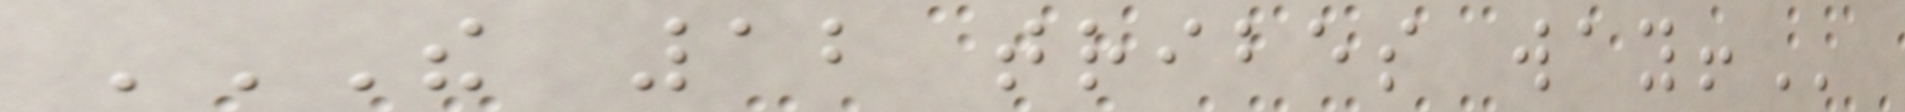THE 12 TRIBES WAY!
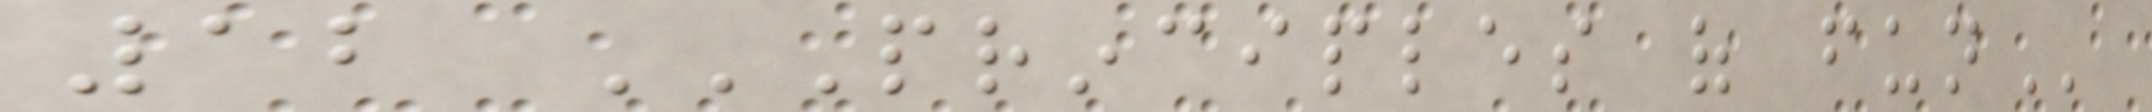12 PRINCIPLES OF FUN
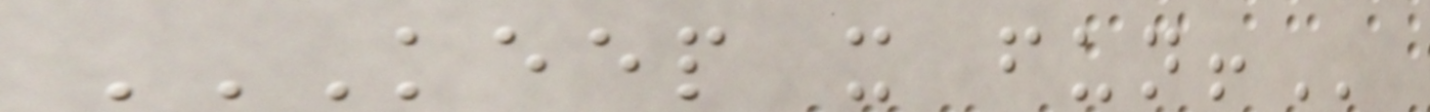KEEP IT FUN!
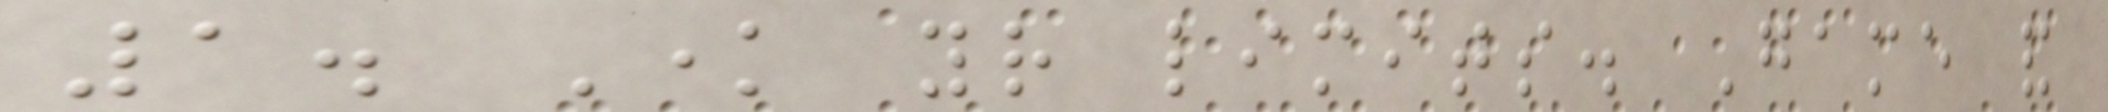1. Know your limits. Game and
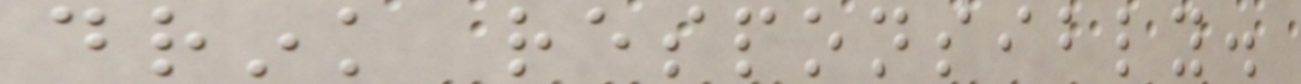drink responsibly.
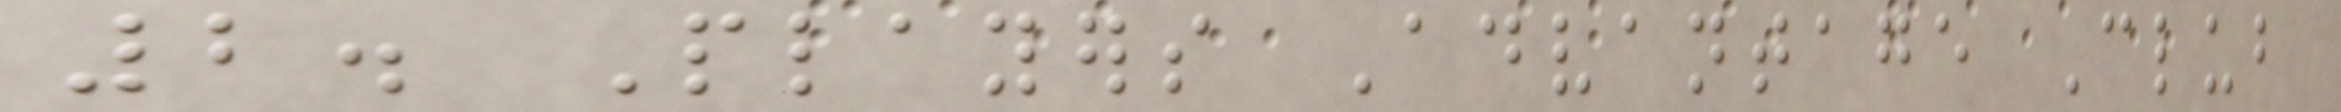2. Players Advantage Club
